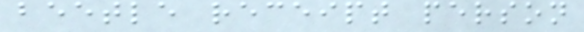beetle receipt person
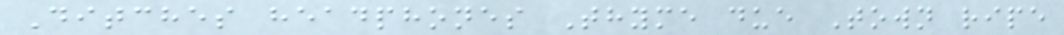Ditches headphones Thyme due Town ripe
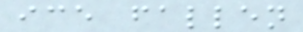ice fallen
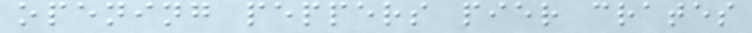opening peppers pier crates
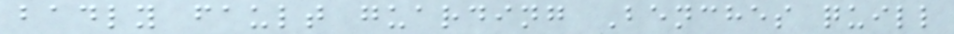badly fault guarding Benches quill
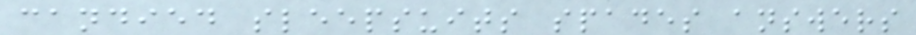candied sleepsuits spades answers
